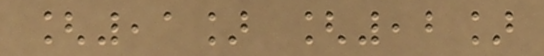[,1] [,2]
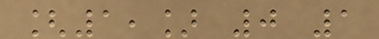[1,] 0 1
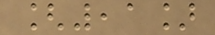[,1]
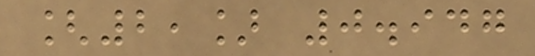[2,] 0.947
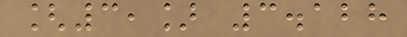[3,] 3.128
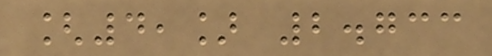[4,] 2.733
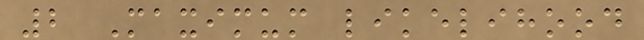2 Maximum likelihood
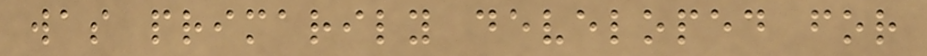was primarily developed for
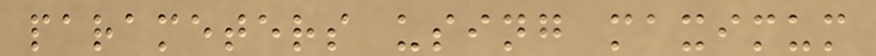parameters using maximum
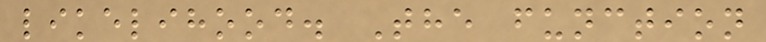likelihood. The function
